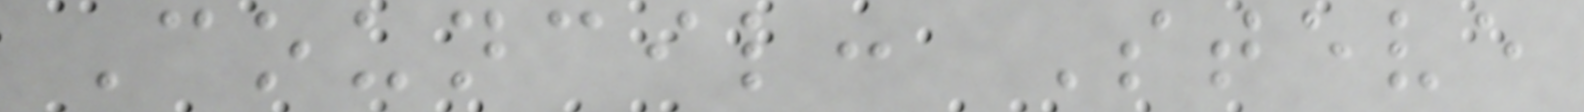Council: Steve
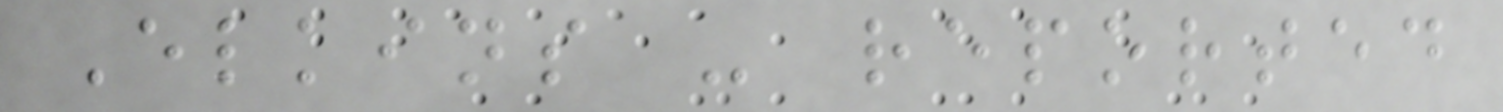Elkins - reported
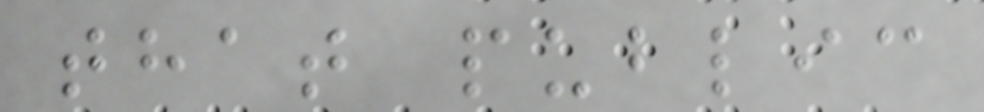that public
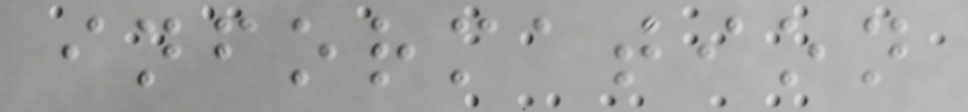information
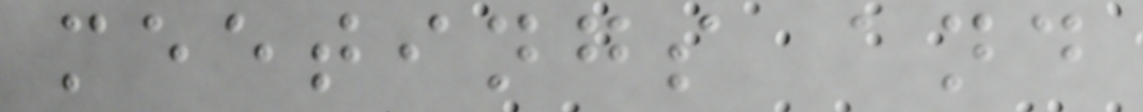meetings and
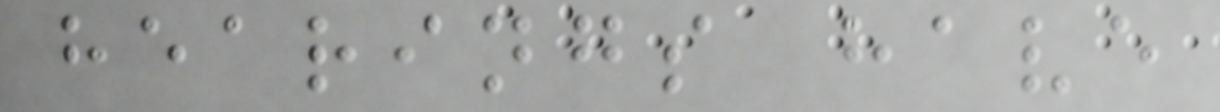hearings have
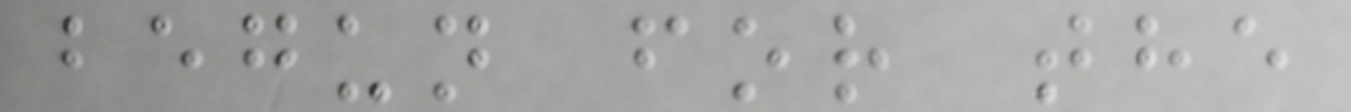begun for the
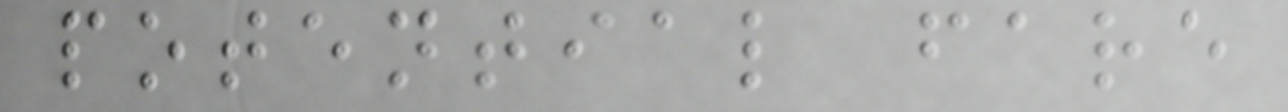potential fare
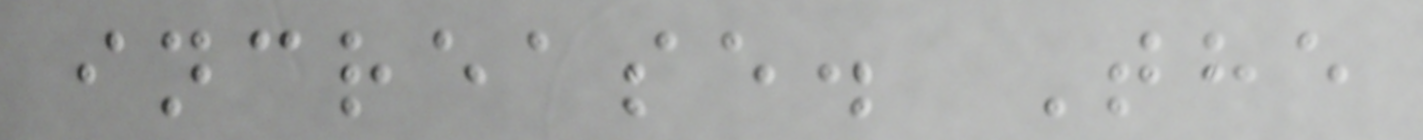increase. The
